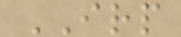IRP
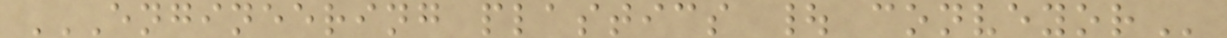ENGINEERING PLASTICS | CONVEYOR
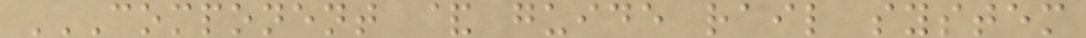COMPONENT & GUIDE RAIL SYSTEM
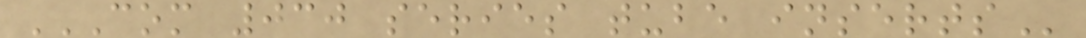COM 030 SERIES TUBE INSERTS
